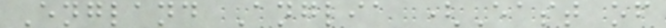England Anglia (East of
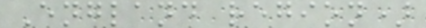England region)
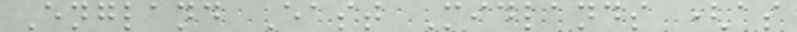England East Midlands (as
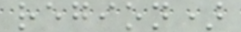region)
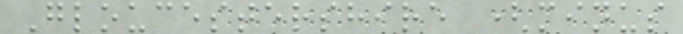Gloucestershire (minus
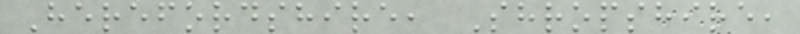Herefordshire, Shropshire,
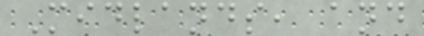Midlands, and
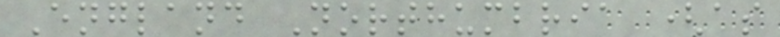England Northumbria (as
